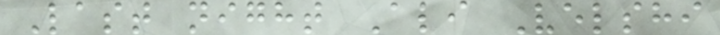Last night Ali Velshi
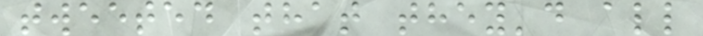tweeted that they'd all
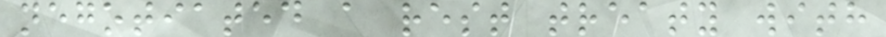negotiated a rest treaty with
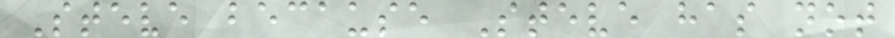Steve because Steve has not
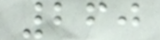260
